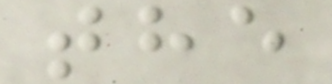the
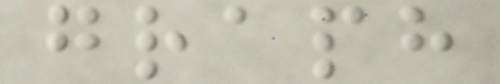graph
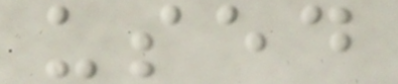used
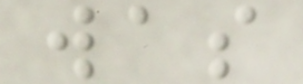was
